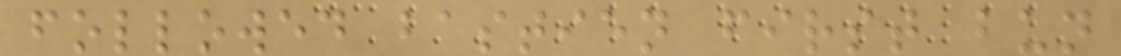followed bastien first bun
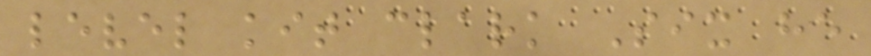level kit clark Six he
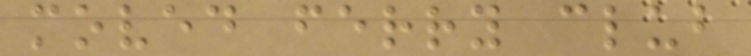moved ferry club
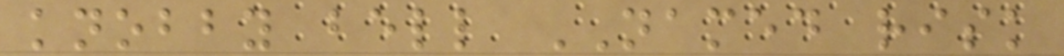knobby bell NAMED risk
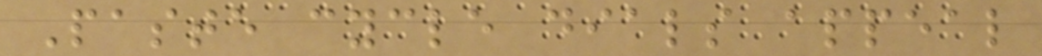Paste cycle dials appeal
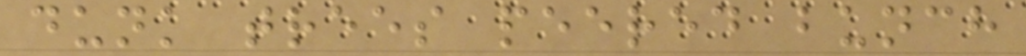dunk trees peered bunch
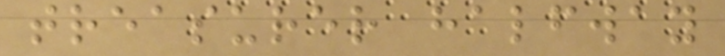treasurer halfway
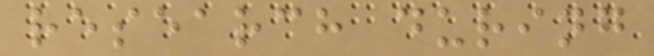research during
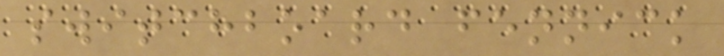switchboard fennick
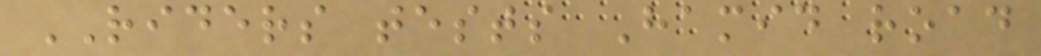RIDERS tests Hamid road
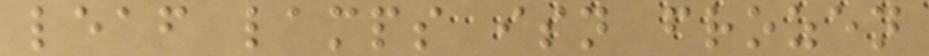leaf lamps isn frozen
